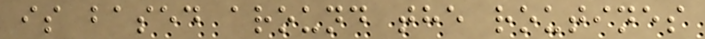is based around the routines
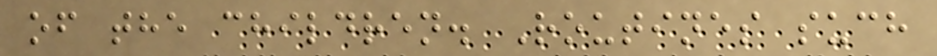of the children. Routines such
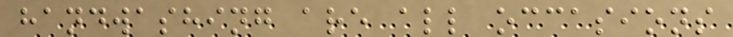handwashing are all occasions
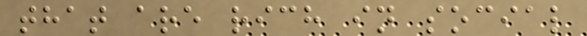that are rich in social
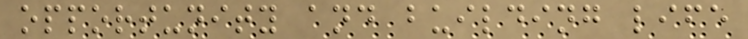opportunity and building life
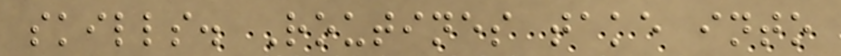skills. Routines take into
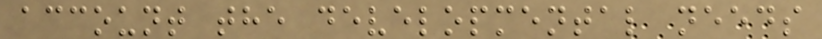account the developmental needs
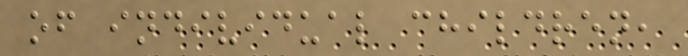of individual children,
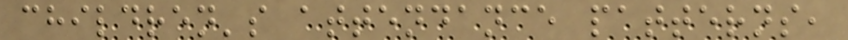children's attendance patterns,
